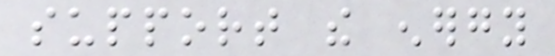support the energy
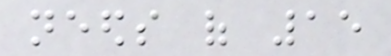needs of 15
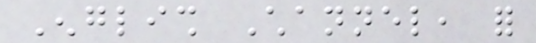English Channel, for
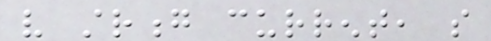very strong current, so
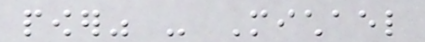power" - Michael
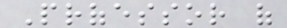Professor of
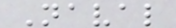Naval
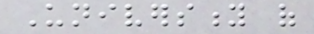University of
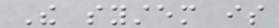The system is
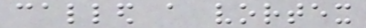called a vortex
